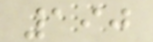190
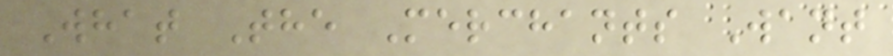What The Merchants Want
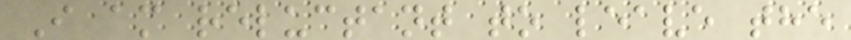I am reluctant to leave the
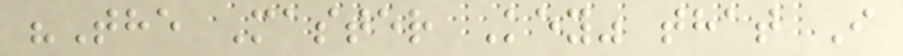"The Master Key" that I
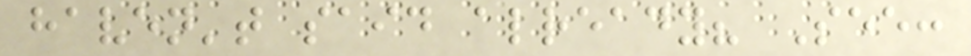haven't said already? See:
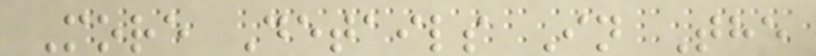More Details In The
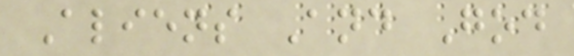Aliens And God
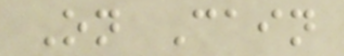On Cain
